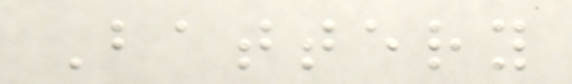Battery
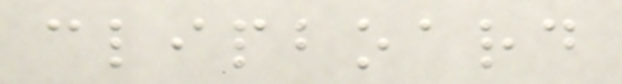clipboard
